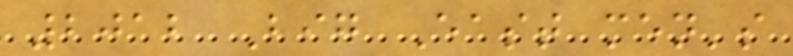2012 Big East men's
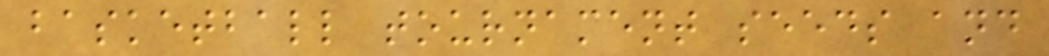basketball tournament seeds and
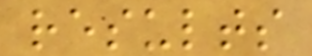results
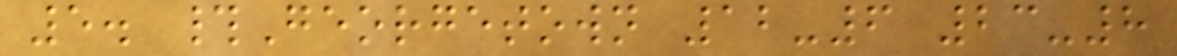5. #Georgetown 12-6 23-8
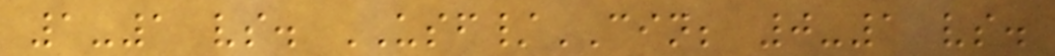1-1 vs. USF/CIN; 0-1 vs.
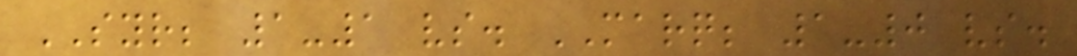SYR; 1-1 vs. MARQ; 1-0 vs.
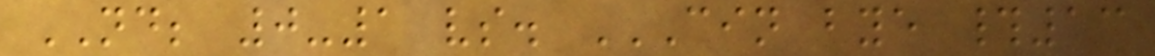ND; 0-1 vs. CIN BYE #13
